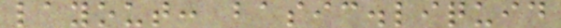layout: basic.liquid
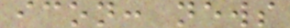icon: news
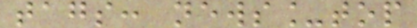tags: news_top
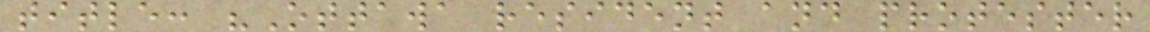title: "Ottawa resident and protester
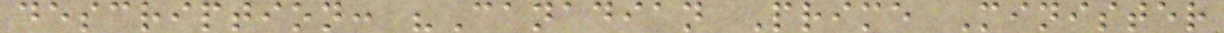description: "Canadian Prime Minister
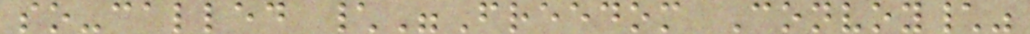so-called \"Freedom Convoy\"
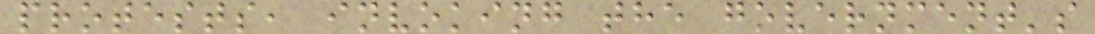protests, invoking the government's
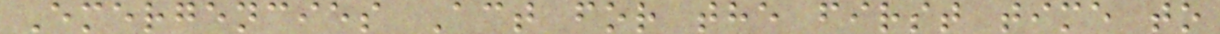Emergencies Act for the first time to
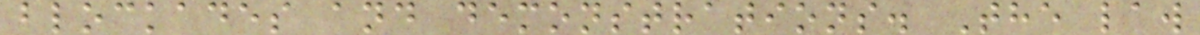blockades and demonstrations. The law
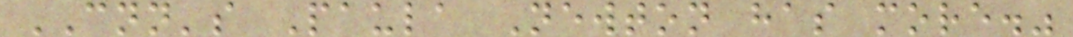CNN's Paula Newton has more."
